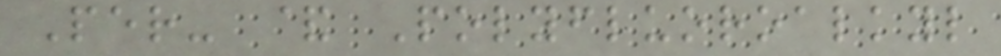Per- & Polyfluoroalkyl
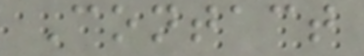Contact
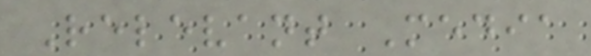Relevant Media
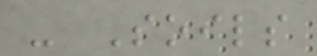- Soils
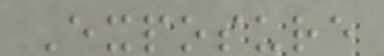Exposure
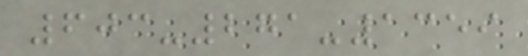603-271-1359
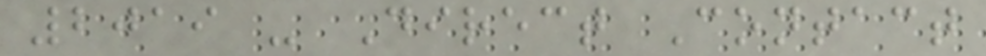2019 - Direct Contact
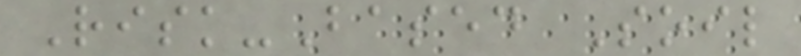Risk-Based Soil
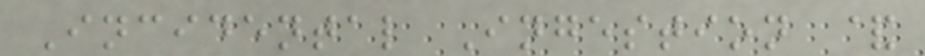Incidental Ingestion &
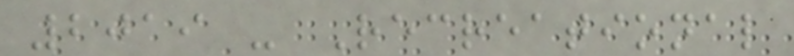2019 - Recreational
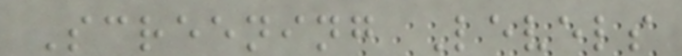Screening Levels
